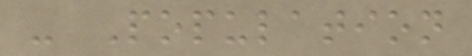- Population
